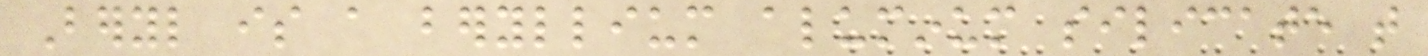Beryl is a beryllium aluminum silicate that
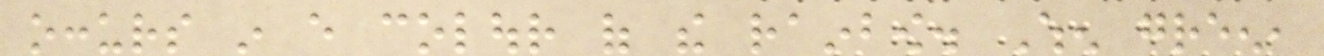occurs in every colour of the rainbow. When green,
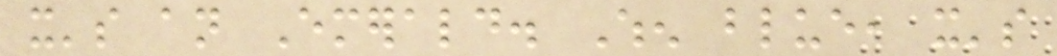it's an Emerald. When blue, it's
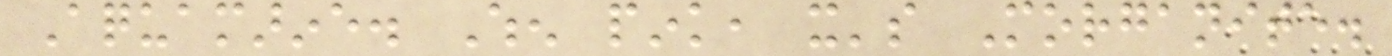Aquamarine. When pink, it's Morganite.
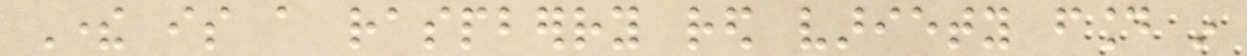There is a raspberry red variety found in
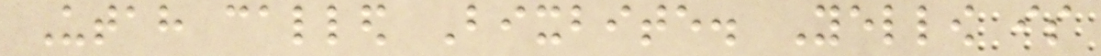Utah called Bixbite. Yellow is
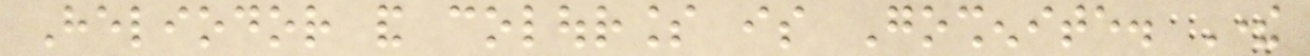Heliodor and colourless is Goshenite. There
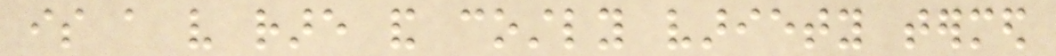is a very rare and costly variety termed
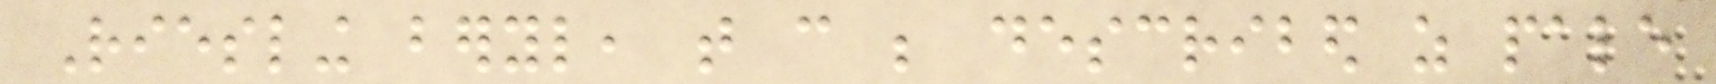Riesling beryl, that can be described as pale
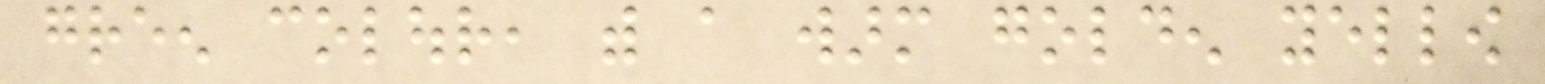green colour, with a warm golden yellow
